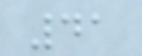41
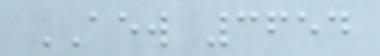AEW 3654
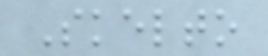Skelto
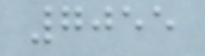7055
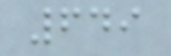649
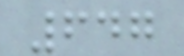647
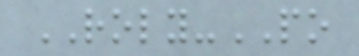ROLY-PO
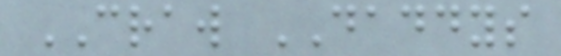CRAW DADDYS
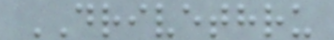DRIVETHRU
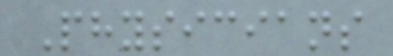Physicians
